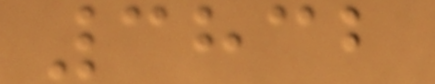3832
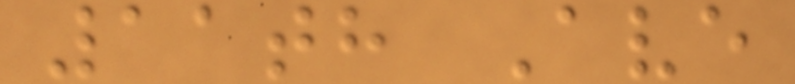11th Ave
